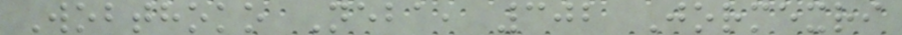Wobthoko Neba, 302 Jormexri
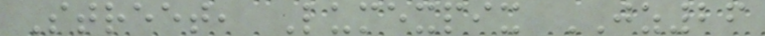Street, Lumexpix JZ26
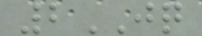2JQ
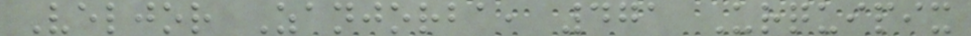Veljor Zanjorba, 471 Urquipix
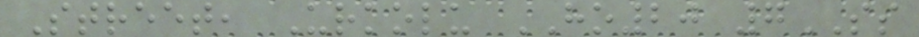Street, Urkolu HO20 7SS
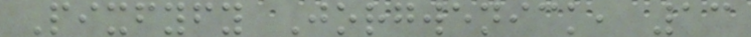Pixfyfy Jorgwenick, 13
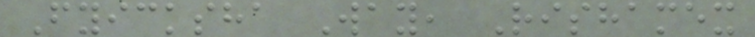Fyicksha Way, Rishamex
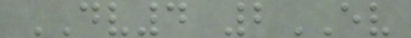DV4 2EV
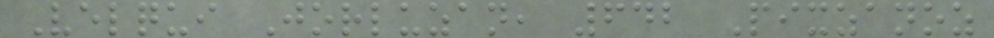Velqui Jorluzan, 642 Pixzanoz
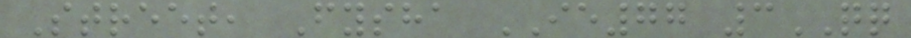Street, Fysha IE77 3QQ
